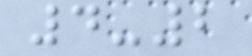4-2
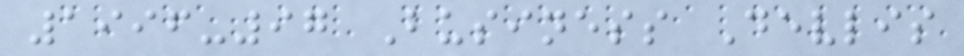1996-97 Business Devlis
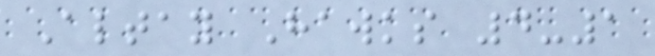Altay Hawks 4-1
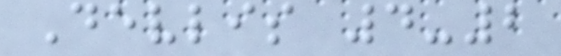Devlis 4-2
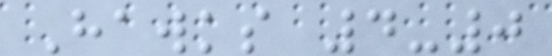Hawks 4-0
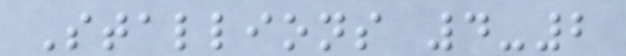Stallions 4-2
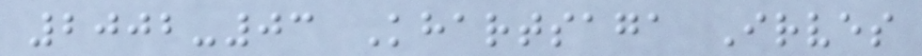2002-03 Khartsaga Irves
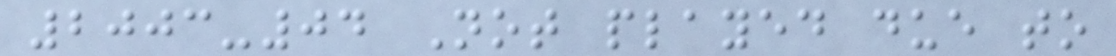2003-04 Not played due to
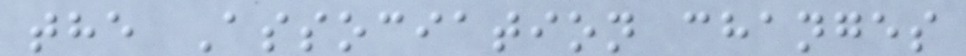the Association changes
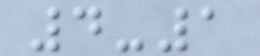4-1
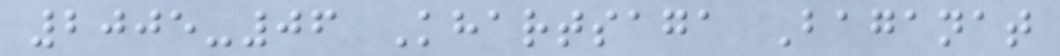2005-06 Khartsaga Baganat
